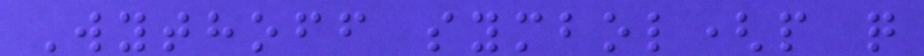Wythoff symbol(p q
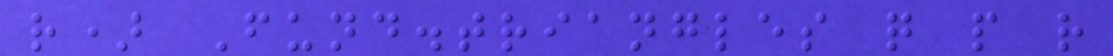r) Fund.triangles q p r
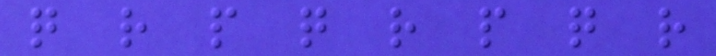q r p q r p q r
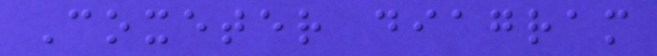Coxeter diagram
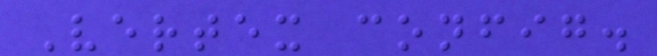Vertex config.
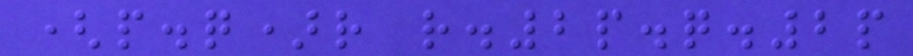(p.q)r r.2p.q.2p
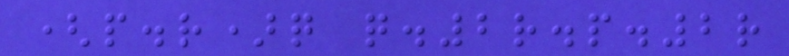(p.r)q q.2r.p.2r
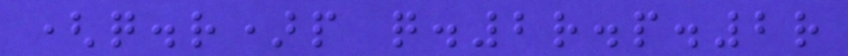(q.r)p q.2r.p.2r
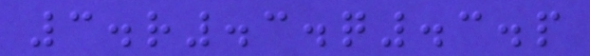3.r.3.q.3.p
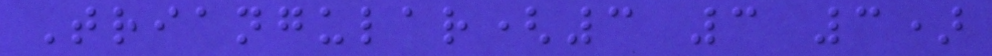Triangular(3 3 3)
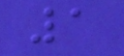1
